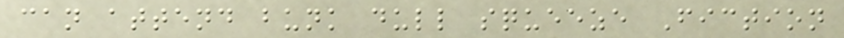can attend bunk dull squeeze Fiction
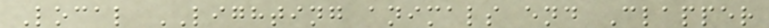Local LIGHTING animals end Clapper
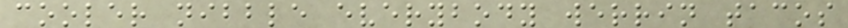cooler nibble everybody werrin tacos
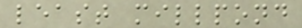least millpond
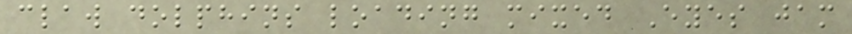claw dolphins loading mixed Eyes jam
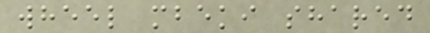wheel mbeki shared
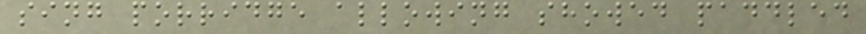sing porridge allowing showed paddled
